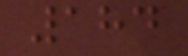184
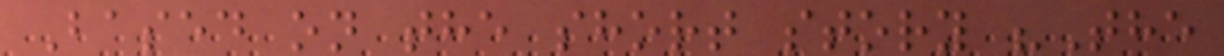Based on the short story "The
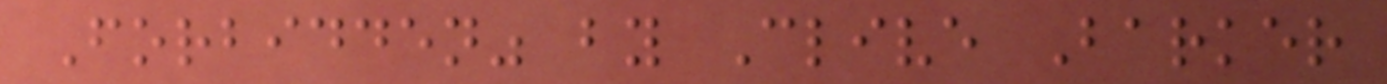Forbidden" by Clive Barker
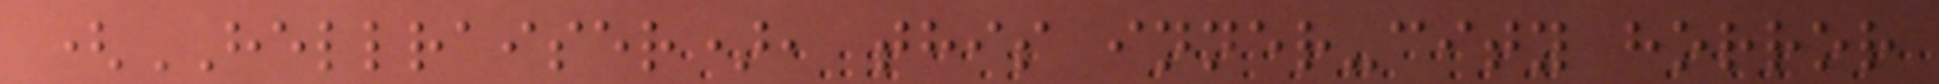(HELLRAISER), this inner-city horror
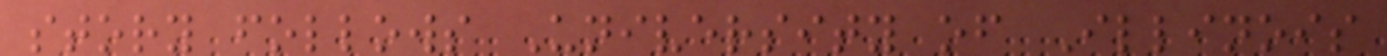story follows University of Illinois
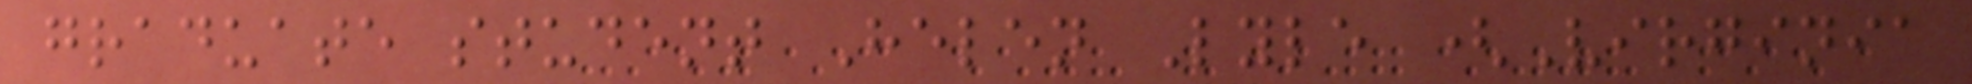graduate student Helen Lyle (Virginia
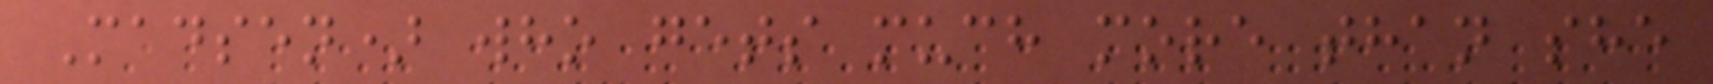Madsen) who gets much more than she
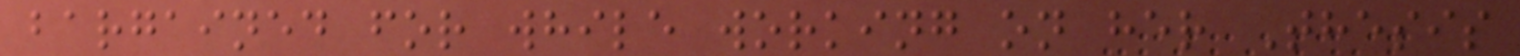bargained for while working on her Thesis
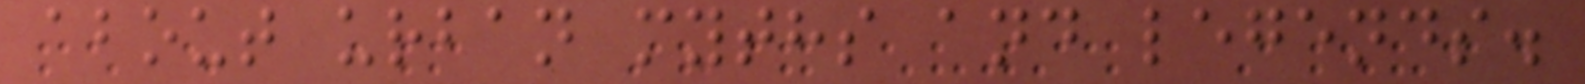about urban myths and legends.
